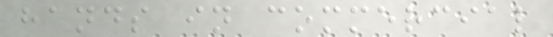hands in commercial
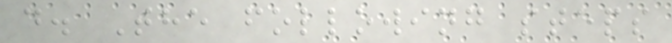d. The following steps
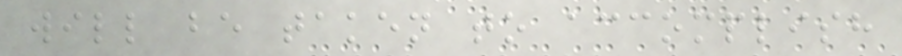will be taken to accomplish
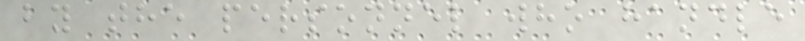by the personnel who handle
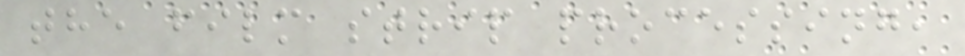the film strip processing,
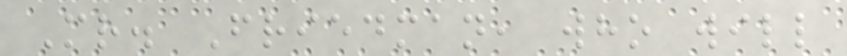Mr. Friedman, who will
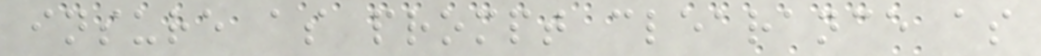insure as prompt clearance as
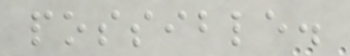possible.
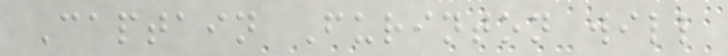Captain Furinton will
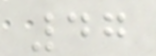47
